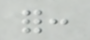for:
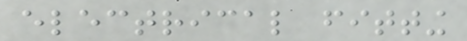electrical fitting
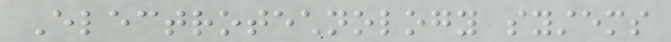Electrotechnology systems
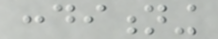conditioning
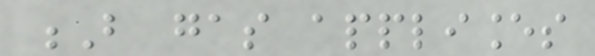B gas appliances
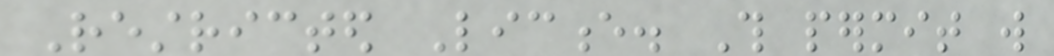Restricted Licence. This permit will
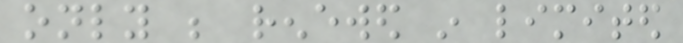only be renewed in limited
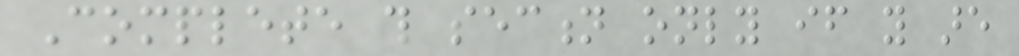Complete this section only if you are
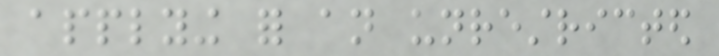applying for an unrestricted
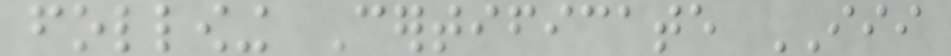following Certificate III
